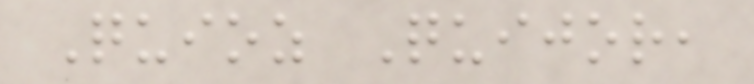Quioz Quijor,
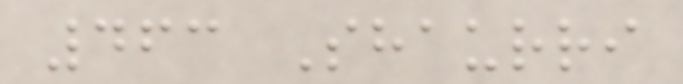463 Shaurri
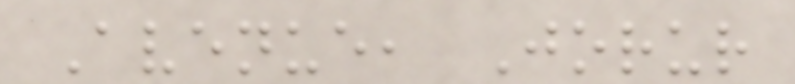Avenue, Jorur
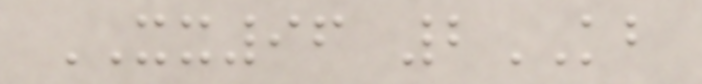XX96 2KB
